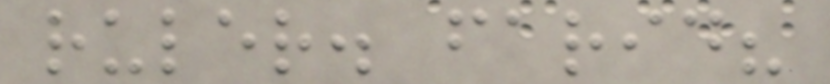ruler. farid?
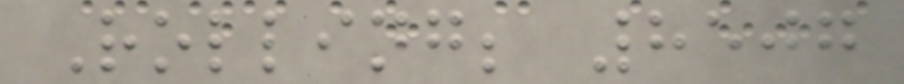Rolling; 8507
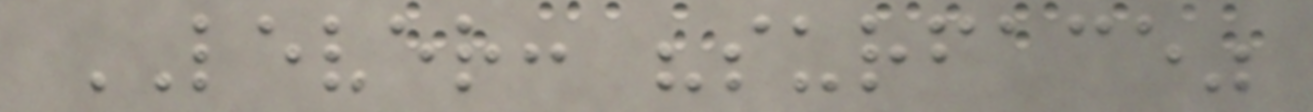LEVER: "surface"
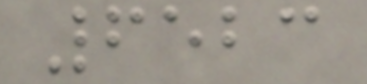6523
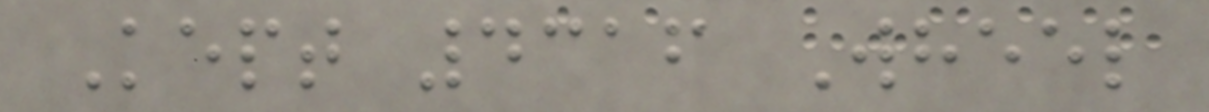Kept 4316 Wheel
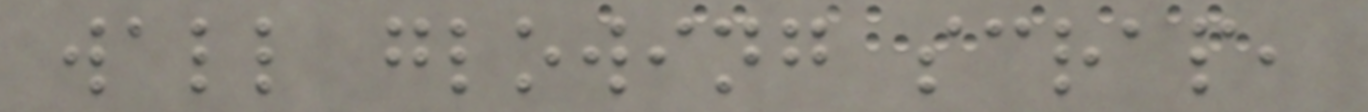wall glowing scrap,
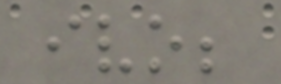ivo;
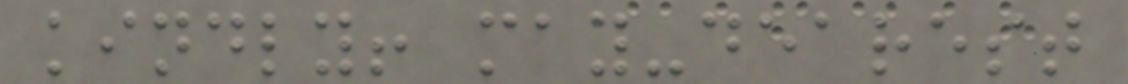kindly! may-dearest
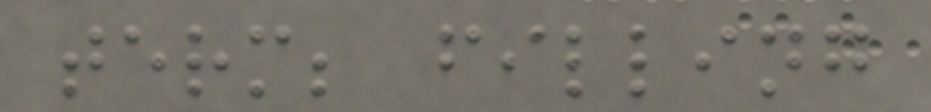term; filling
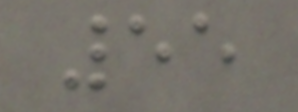55
